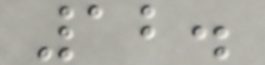12.
